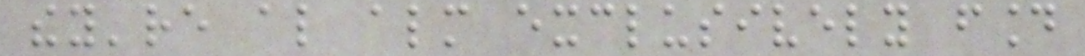they're also almost exclusively found
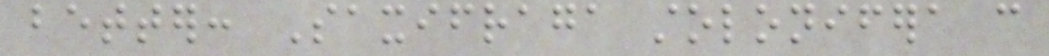better: Saxifraga stolonifera can
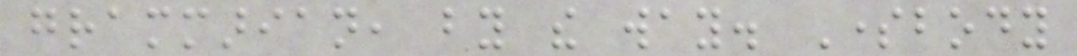grammarian, by the way. Somebody
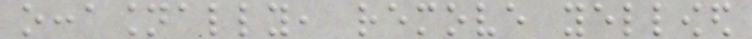occasionally, remove yellowed
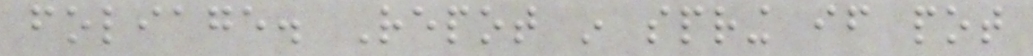foliage. Repot in spring if pot
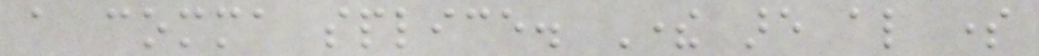a comma splice. There are also some
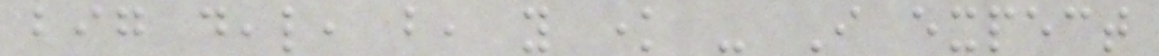big deal, but, you know - I expect
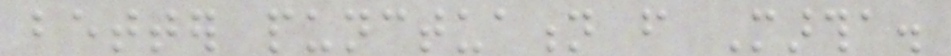better punctuation from Martha.
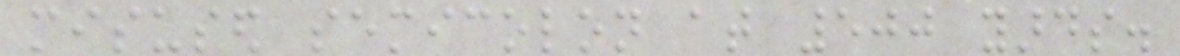misused semicolon at 500 yards.
